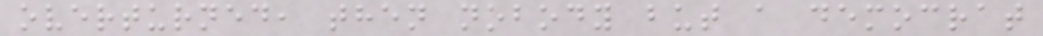overturned, then nobody but a democrat
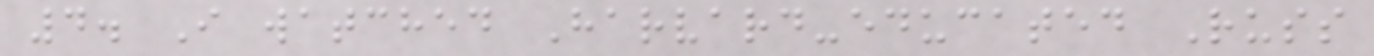4. I watched Harvard-educated Russ
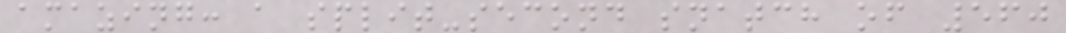amazing: a split-second snatch of 560
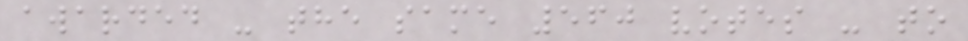awarded - the same 560 votes - to
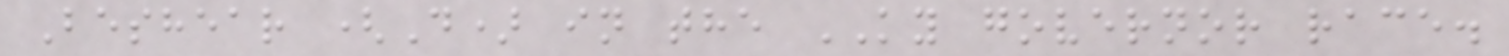Beshear (D) in the KY governor race.
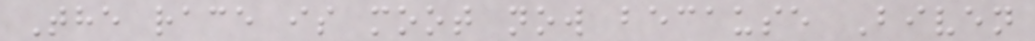The race is moot now because Biven
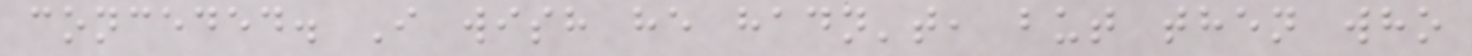conceded. I wish he hadn't, but then who
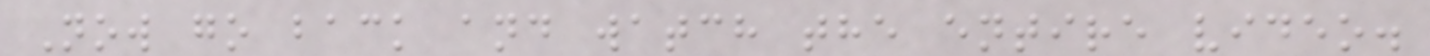Now go back and watch the entire video.
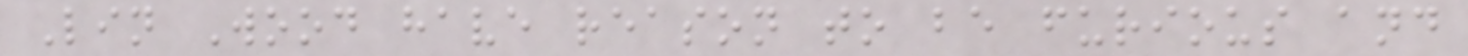Lin Wood have reason to be furious and
